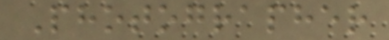Photographer
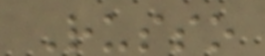Russo
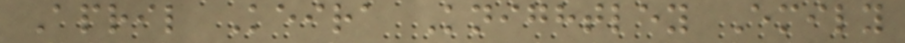April Keira Knightley Emily
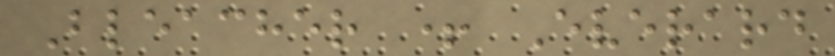Bleacher + Everard
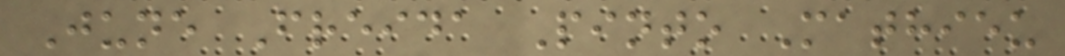June Freida Pinto Mathieu
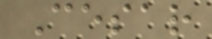Cesar
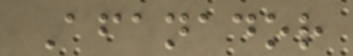Afanador
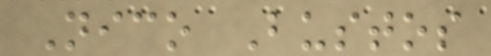Nico Bustos
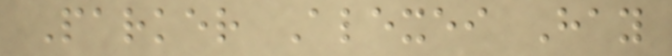Parker Alexei Hay
